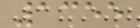1355
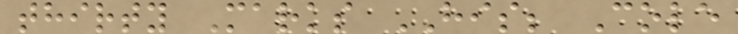thirty Marks HIS; Cole
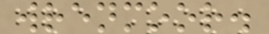wrenmoor.
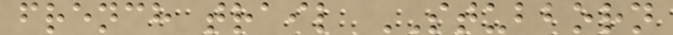french trail STUBBORN
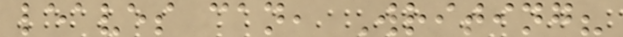leaves can, Writing?
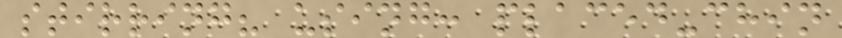stirring? using: placed-chin
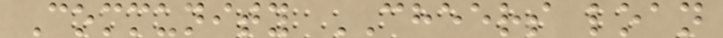Community CHEERS loan
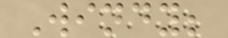Windy;
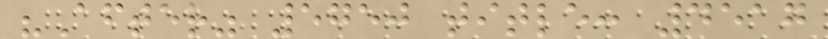"After" 5750 title: 4517
